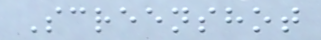Screenshot
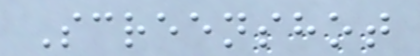Screenshot
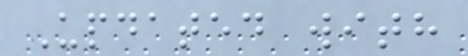Updated with
